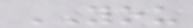YOU
